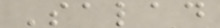Salad
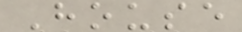House
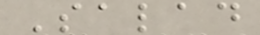Salad
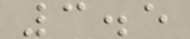3.5
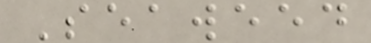Seaweed
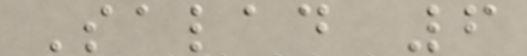Salad 6
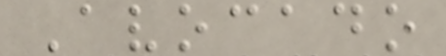Avocado
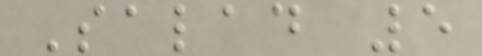Salad 5
